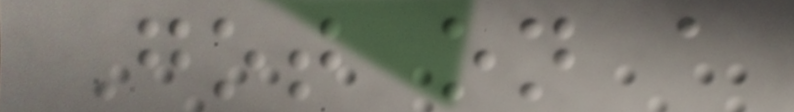Got on a
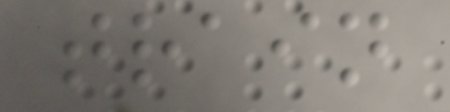train
